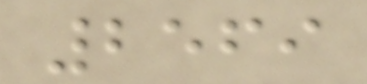2569
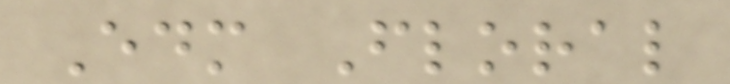Edm Floral
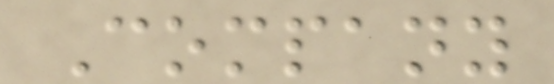Company
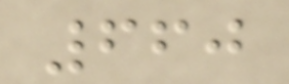660
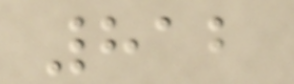812
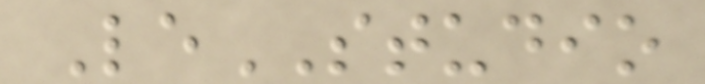LeSTUDIO
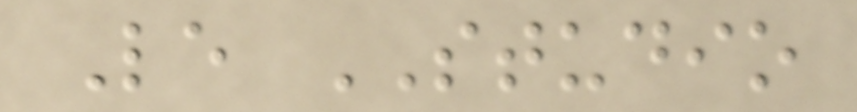Le STUDIO
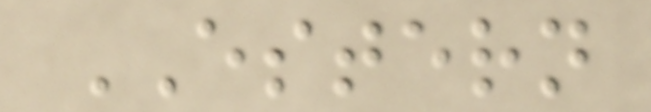ESTERN
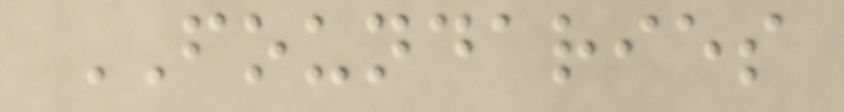FOUNDARIES
